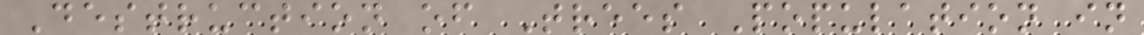Destruction of Trees Population in
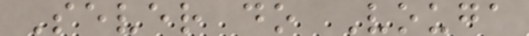Sever do Vouga
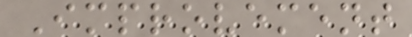Improvement
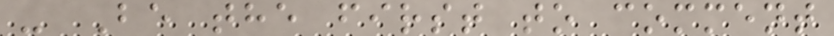- Be the first to comment
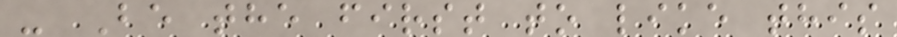- Be the first to like this
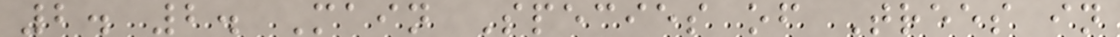2. 2. Main Species of Trees in
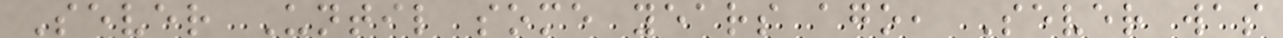Sever Until some years ago, Sever was
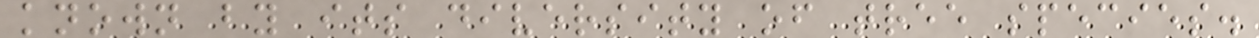known by its diversity of tree species.
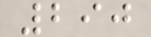290
